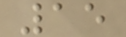15
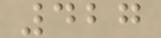427
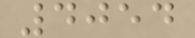4054
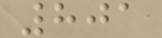801
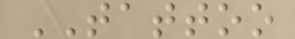TATTOO
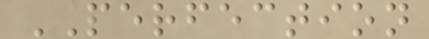PERFECTION
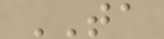TA
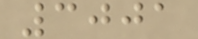3001
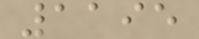1195
